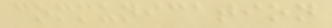communication
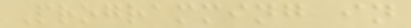Programming in
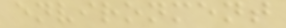environment
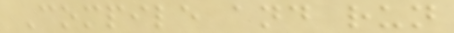Compile and run
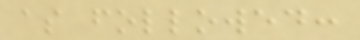as followed:
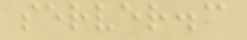server.c
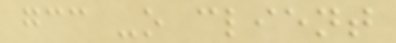gcc -o client
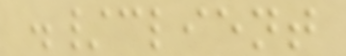./client
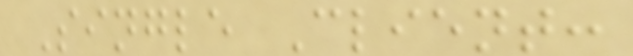Single Client:
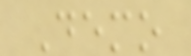Demo
